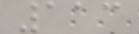113
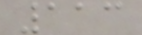113
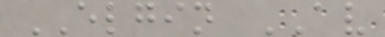ELGIN AV
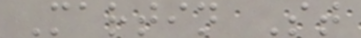Martin St
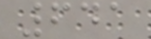641
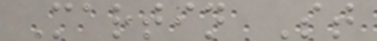Martin St
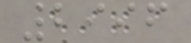2996
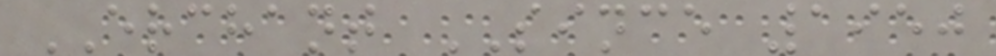ERCHANT SINCE 1950
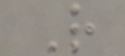R
